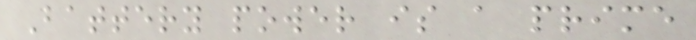Battery power is a prime
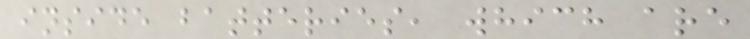inside batteries, which are
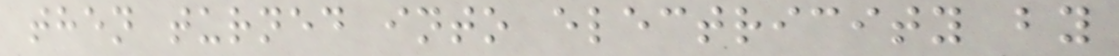then turned into electricity by
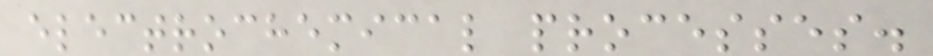electrochemical processes.
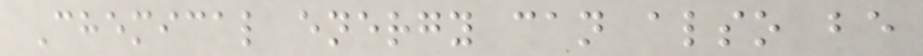Chemical energy can also be
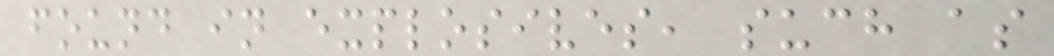found in explosives, such as
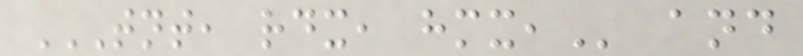TNT, RDX, HMX, and
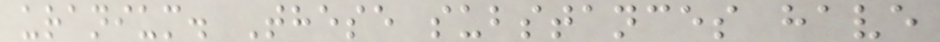uranium. These substances have
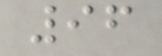96
